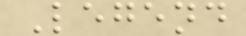Legend
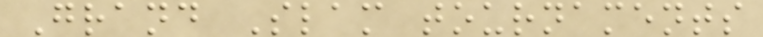Grand Slam tournaments
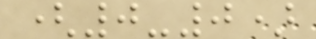(0-0)
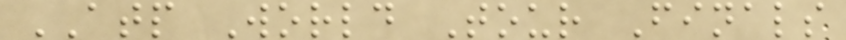ATP World Tour Finals
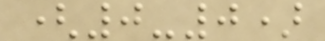(0-0)
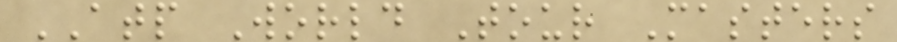ATP World Tour Masters
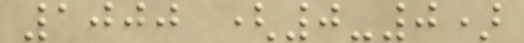1000 (0-0)
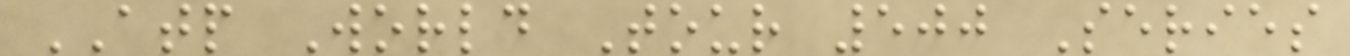ATP World Tour 500 Series
